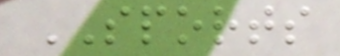SPORTS
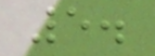5.
